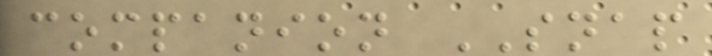companion SNAP
